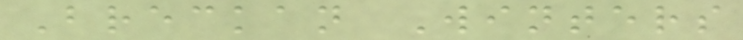Breckan Winters
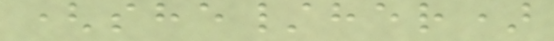(she/her)
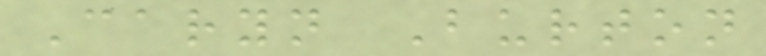Caryn Burton
